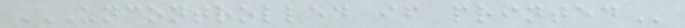UNCONTROLLED IF PRINTED
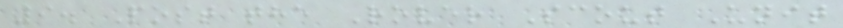9. Post the Rover Scout Unit
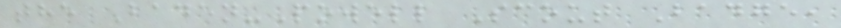the Baden-Powell Scout Badge,
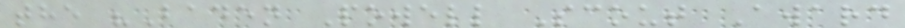the "Baden Powell Scout Award
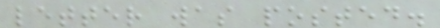letter was posted.
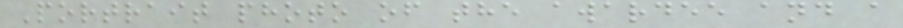Portrait photo of the awardee and a
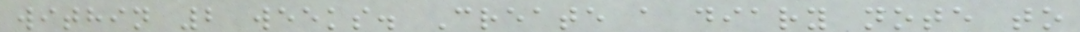within 2 weeks. Create a diary note to
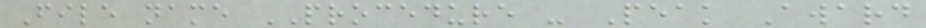File name PROCEDURE - Peak Award
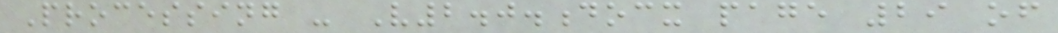Processing - V2.0.docx page 29 of
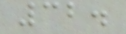32.
